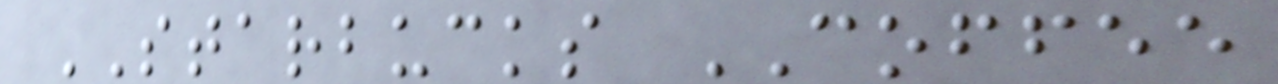STARBUCKS COFFEE
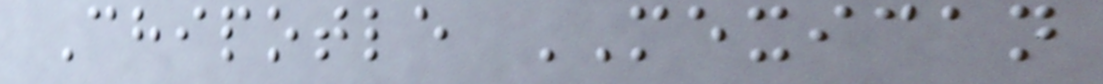Chipotle MEXICAN
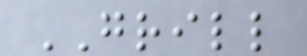GRILL
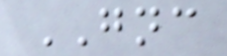GNC
